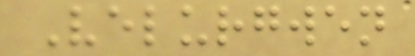Velurgwen
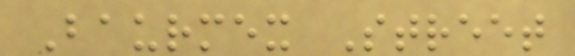Baurmex Street
